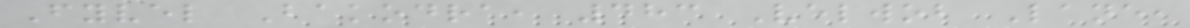Fyvel Bakodra, 483 Velwob Lane,
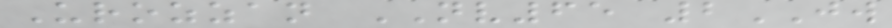Urozzan NV65 2JW
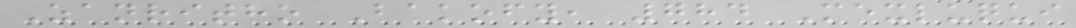Zanritho Bakofy, 784 Mexluqui
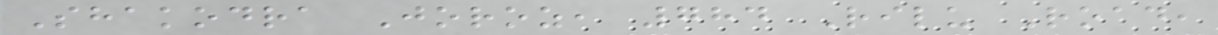Shakodra Joroz, 784 Rilu Road,
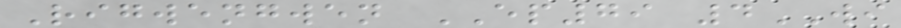Rigwengwen EP79 4WI
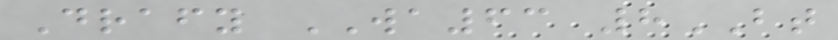Drafy WA63 8BT
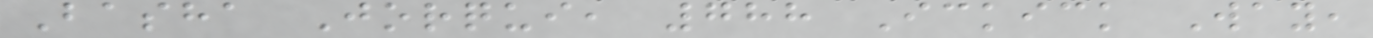Basha Jorqui, 788 Ickick Way,
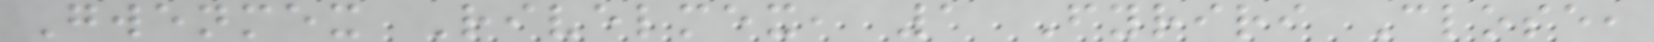Gwenmex Rivelmex, 1 Fyriri Close,
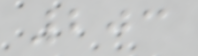203
